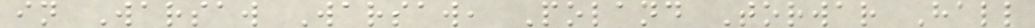in Warsaw Warsaw, Poland Torwar Hall
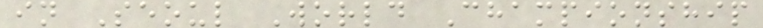in Seoul World Championship
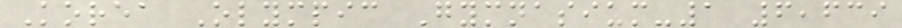Korea Olympic Gymnasium-1 6,639
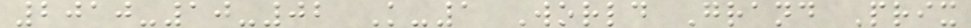2010-10-02 K-1 World Grand Prix
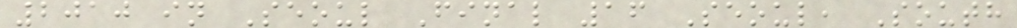2010 in Seoul Final 16 Seoul, South
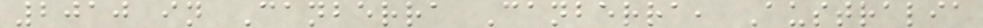2010 in Canberra Canberra, Australia
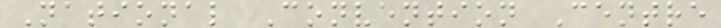National Convention Centre
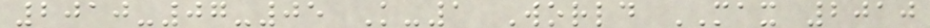2010-07-05 K-1 World MAX 2010
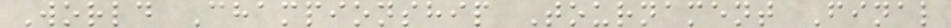World Championship Tournament Final
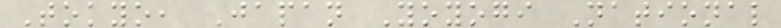Tokyo, Japan Yoyogi National
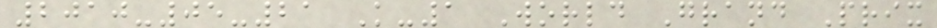2010-05-21 K-1 World Grand Prix
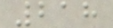218
